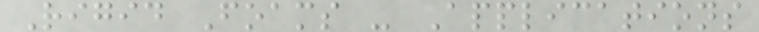Rigid Foams - Applications
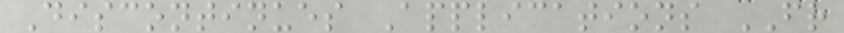Discontinues Applications FR
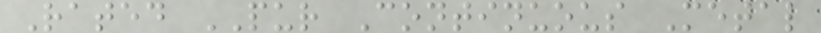Rated PUR Continuous Metal
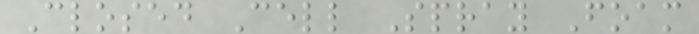Closed Cell Spray Foam
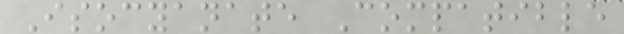Isocyanate Compatible
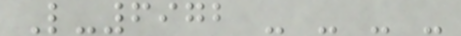L-6972 - - - -
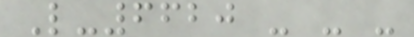L-6620 - - -
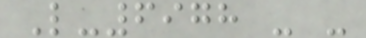L-6978 - -
